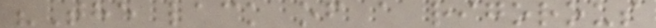"The lack of a rigorous
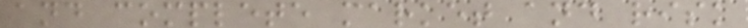and complete market and risk
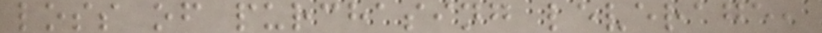loss of purchasing leverage,
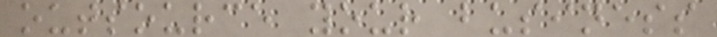outsource your business
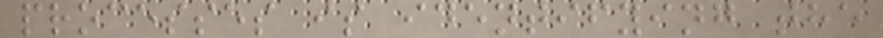processes is identifying the
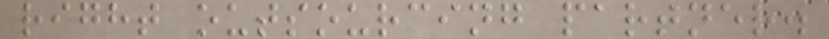right outsourcing partner.
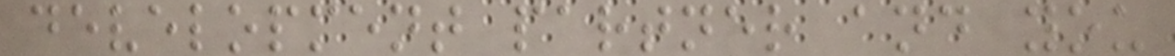development partner and you
